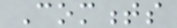Comments
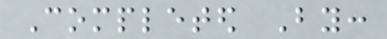Completed By:
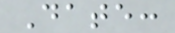Date:
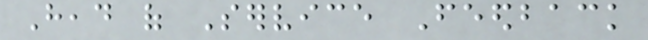Head of Service Feedback
